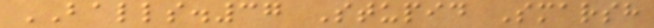BALLS.37 Stupid Smarsh
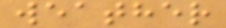weather
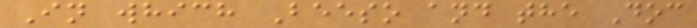In which Beeso and the Doc
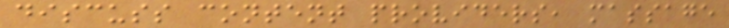discuss content providers, massage
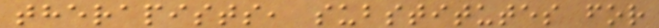therapists, substitutes for
